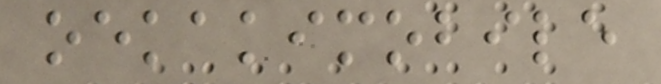oekakimobile
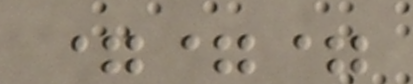===
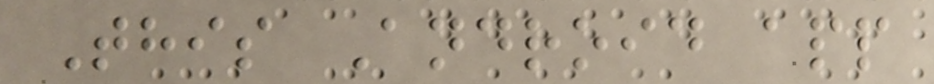This Android app
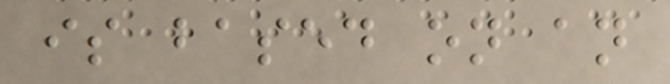is based on an
